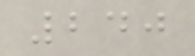240
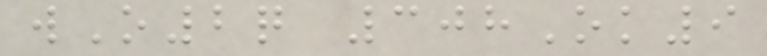wO2q 308Ok9
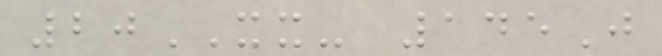20XX- 145J
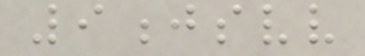9jsvv
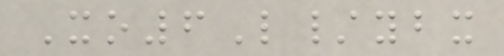Xo6L/ybx
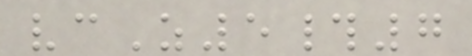vcZ5#7
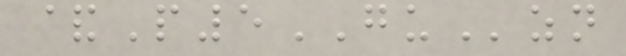&P5GUzn
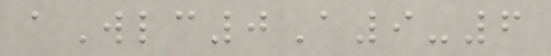aWlc0A9-6
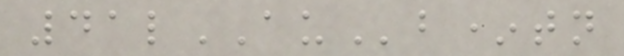41lAUb*tn
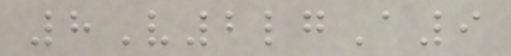8V2lgA9
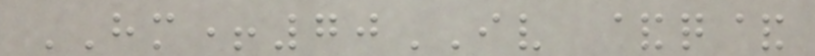HM+70IV &q&
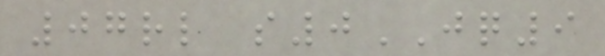07rl s0JQ9
